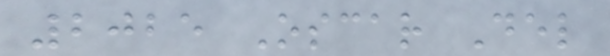2025 Oscar Del
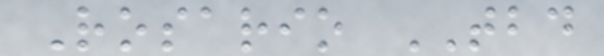Rosario TBD
